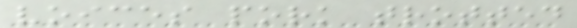voices pork trotted
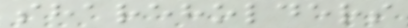shareholders
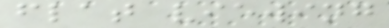flat viewing
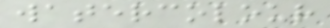watercolour
